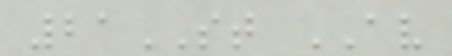21ST AV
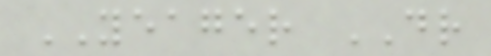YEAGER DR
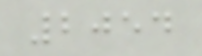2054
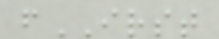fIRST
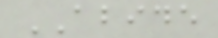ABIDE
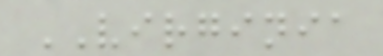VIRGINIA
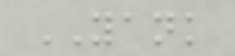YANK
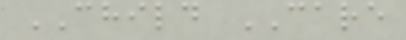CHILD CARE
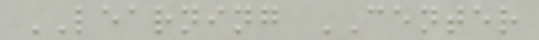LEARNING CENTER
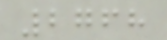2768
